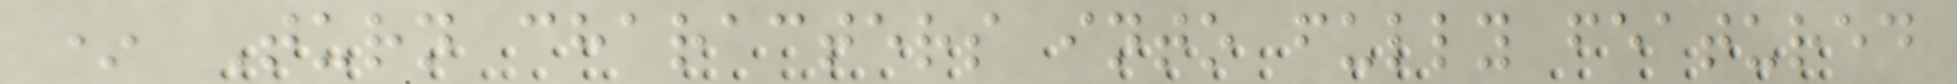* Turn characters into fully featured
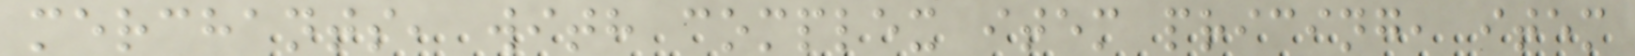merchants, with complex item pricing, item
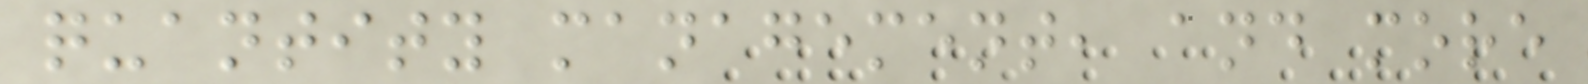quantity management, and more
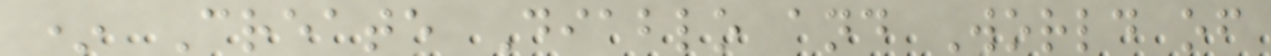* Create Diablo and World of
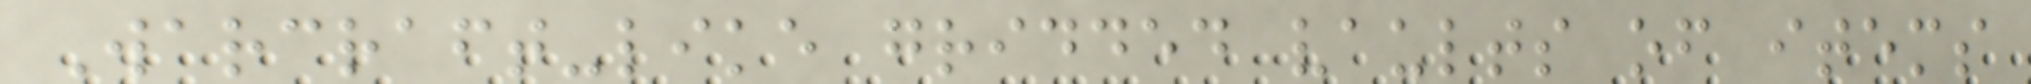Warcraft-like gridded vaults of items
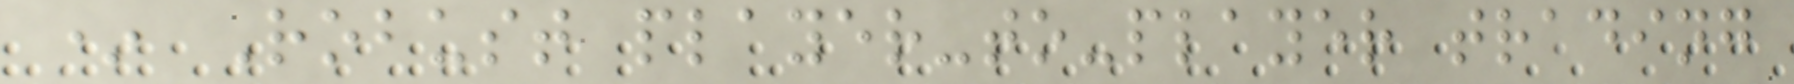* Robust player-to-player trading
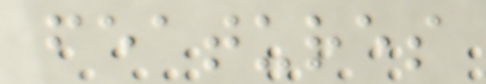features
